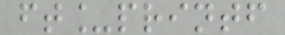ft_printf
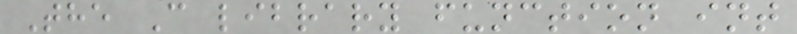The C library function int
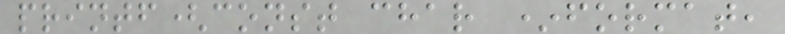printf(const char *format,
